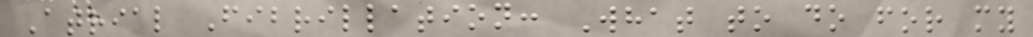Atrial Fibrillation: What to do for my
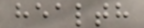health
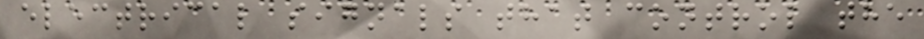electrical signals that control the
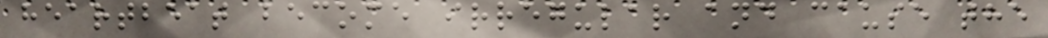heartbeat become irregular and cause the
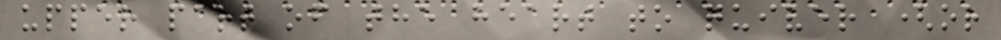upper part of the heart to quiver (or
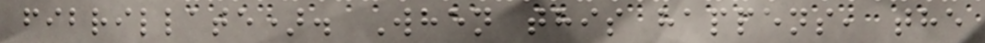fibrillate). When this happens, the
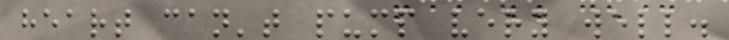heart can't pump very well.
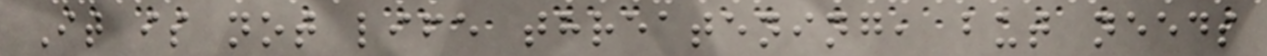It is not life threatening, but needs
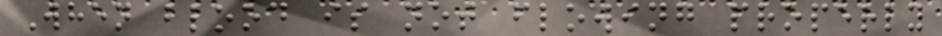When blood is not flowing properly
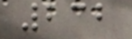232
